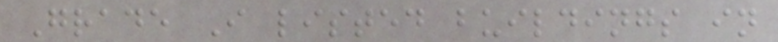Grade I listed buildings in
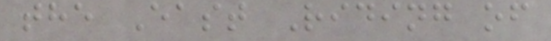the East Riding of
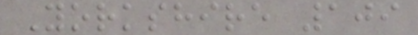Yorkshire 109
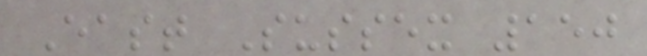East Sussex 150
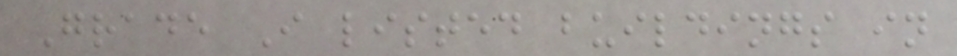Grade I listed buildings in
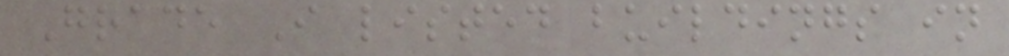Grade I listed buildings in
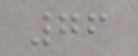76
